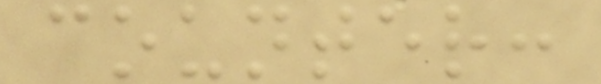counter:
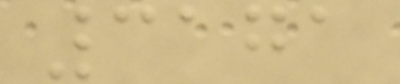3171
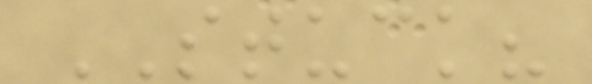STUCK?
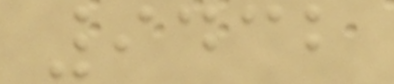9432
